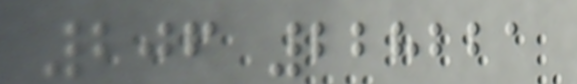206 228221
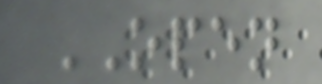OPEN
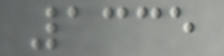1335
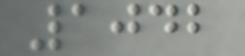1042
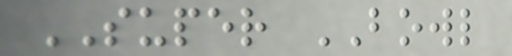SUPER BOWL
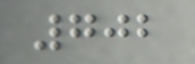702
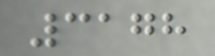3178
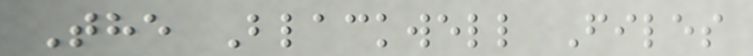The Blackwell Files
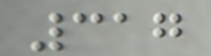317
